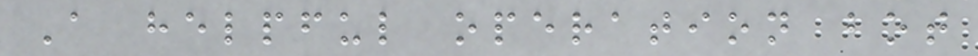A helpful operation bot
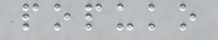popuko
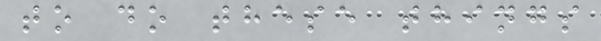to do these things
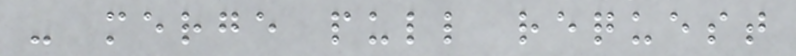- merge pull request
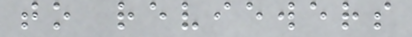to reviewers
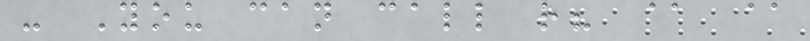- You can call r? @ @
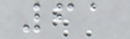61
